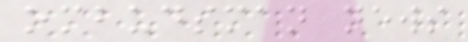ombudsman news
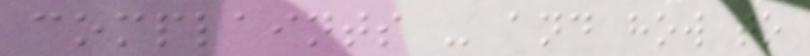complaints - and how to
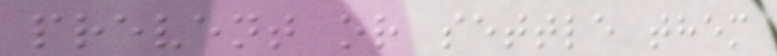prevent or settle them
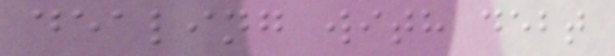dealing with debt
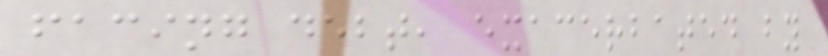facing debt, exacerbated by
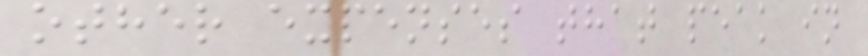other expenses that peak in
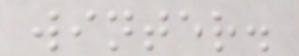winter.
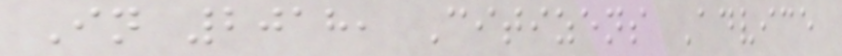In 2018, Citizens Advice
